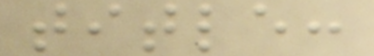title:
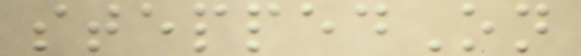steppedOn
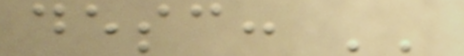desc: ''
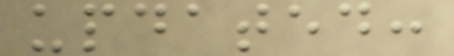updated:
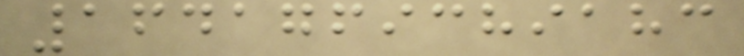1641769389183
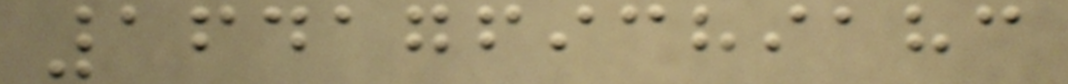1641769389183
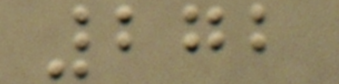272
